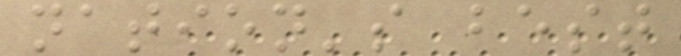nation's best
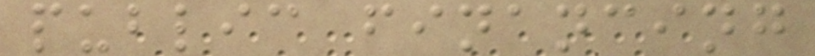public financing
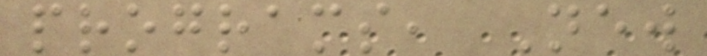programs, New
